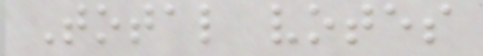Total votes
